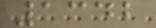1342
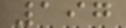197
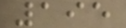195
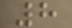8
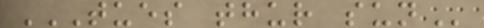TUES THUR SUN
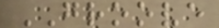GROOVE
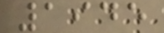1945
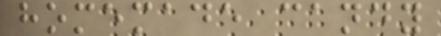homemade candy
